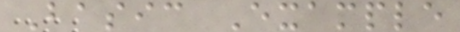Basic Example
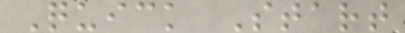Quick Start
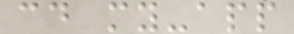cd my-app
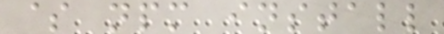$ npm install
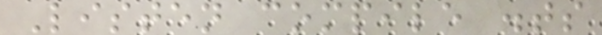Listen compile .ts
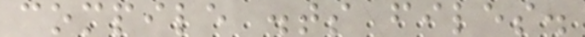compile .ts files.
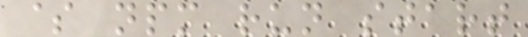$ npm run start
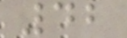42
